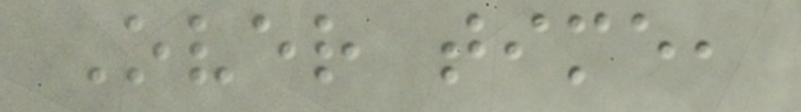Over time,
